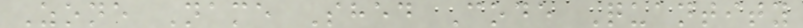Zone Name Shed Code Quantity
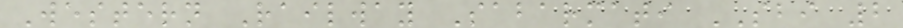Western Railway Sabarmati SBI 2
